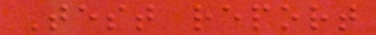Test report
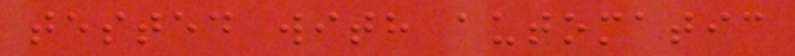tested with automatic
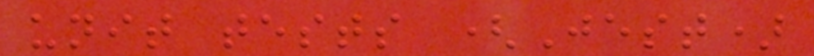unit tests (Jest)
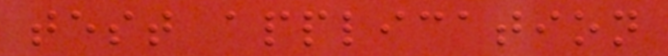test application
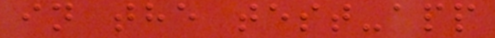in the test-app
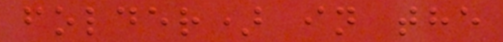folder) in the
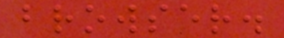browser.
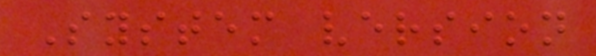System version
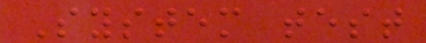System test
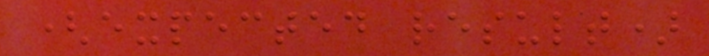(expected result)
